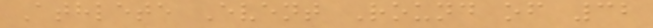Athlete Event Round of 32
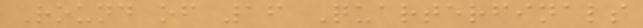Round of 16 Quarterfinals
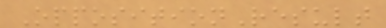OppositionResult
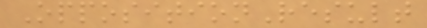OppositionResult
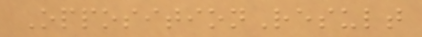OppositionResult
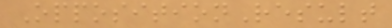OppositionResult
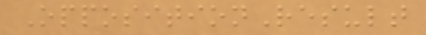OppositionResult
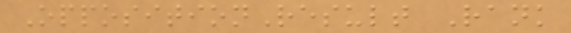OppositionResult Rank
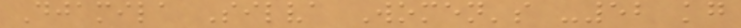Djamila Silva Women's -52 kg
